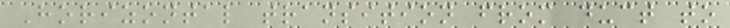Horizontal transition from duct to
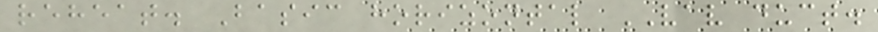reheat. Basic horizontal VAV duct.
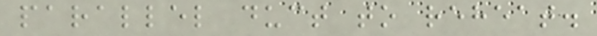parallel duct to reheat.
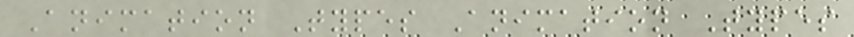Animation Types Animation Types
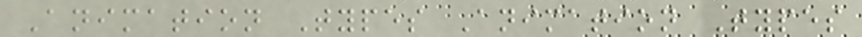Animation Types Animation Types
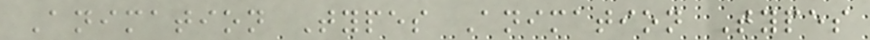Animation Types Animation Types
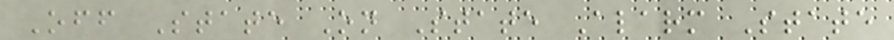Off State On State Alarm State
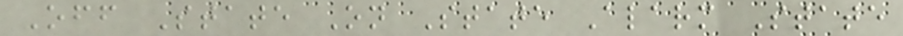Off State On State Alarm State
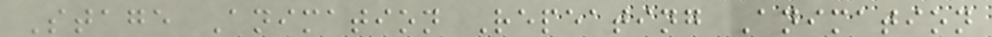Stage Animation Repeating Animation
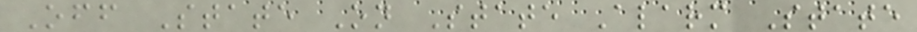Off State On State Alarm State
